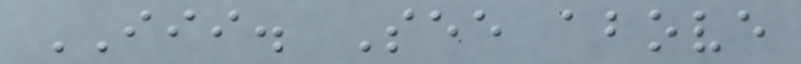III. See above
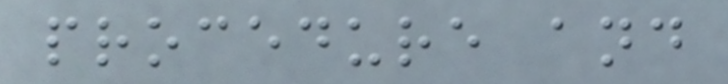procedure and
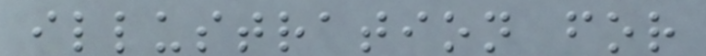illustration for
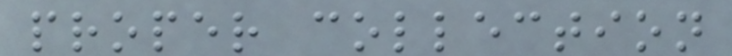proper collection
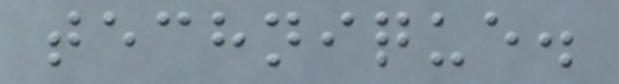technique.
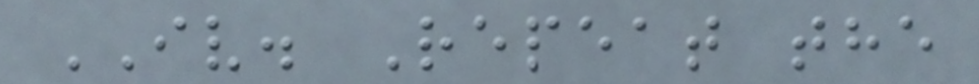IV. Repeat the
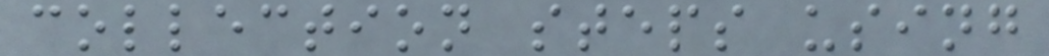collection steps using
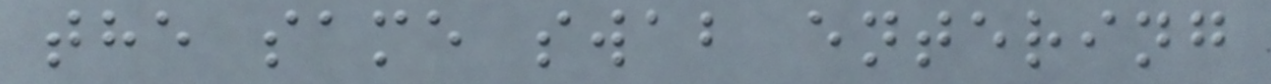the same swab entering
